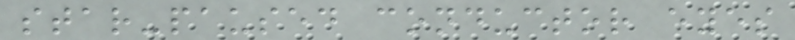star-paused conductor eyes
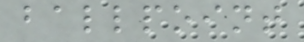ballpoint
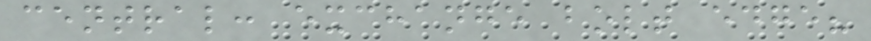central: exchange bolt edge?
